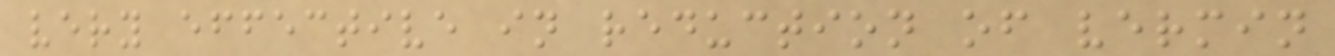very effective in reduction of vermin
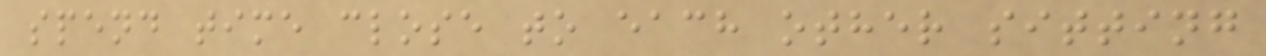spend time close to each other sitting
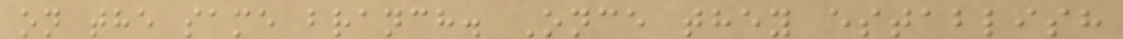on the same branch. Once they establish
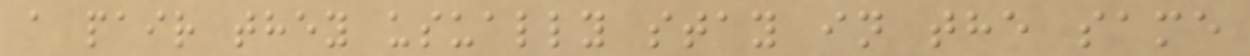a pair they usually stay in the same
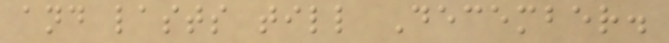and lasts till December.
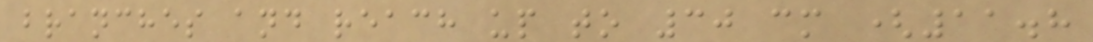branches and reach up to 30 cm (11.8
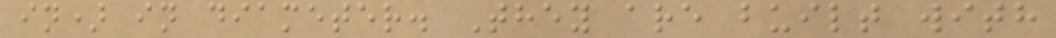in) in diameter. They are built with
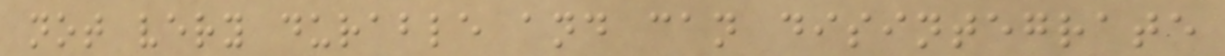not very durable and can disintegrate
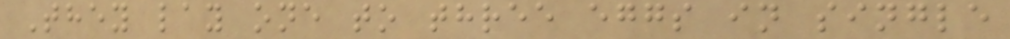They lay one to three eggs in single
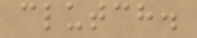clutch.
